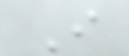I
